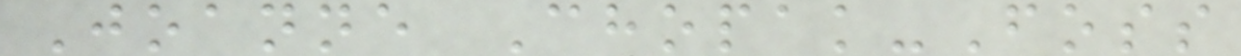Joanne Chopak-Foss
